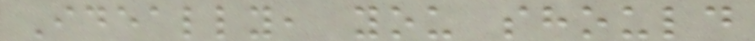Ideally, you should
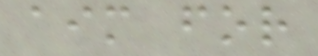aim for
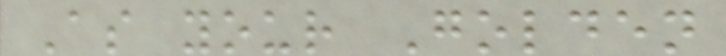As your Golden
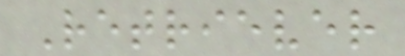Retriever
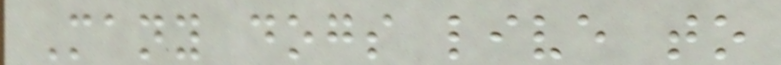Many dogs live to
